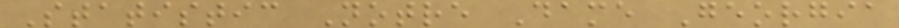Statistic Notre Dame Georgia
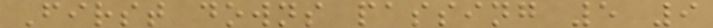First downs passing 5 9
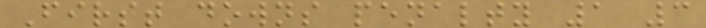First downs penalty 1 3
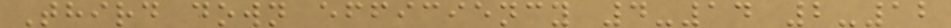Third down efficiency 4-14 2-12
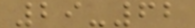29-62
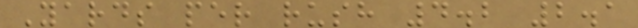Yards per rush 4.2 2.1
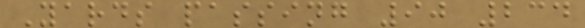Yards passing 90 234
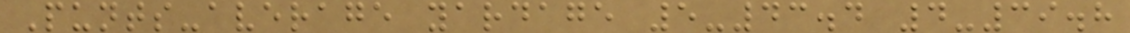Punts-average yardage 5-43.4 4-39.8
